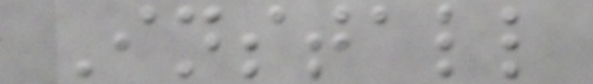Install
